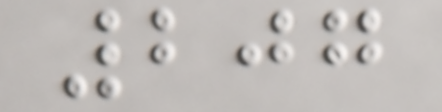207
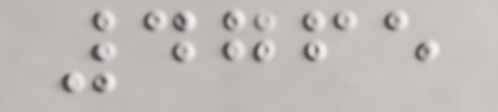4765
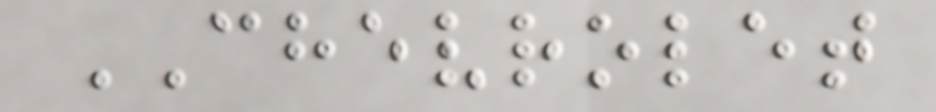CHEVROLET
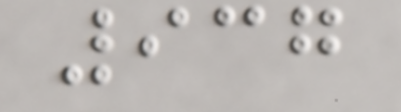937
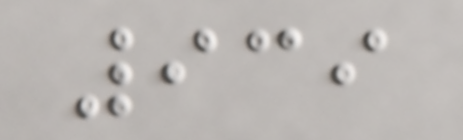939
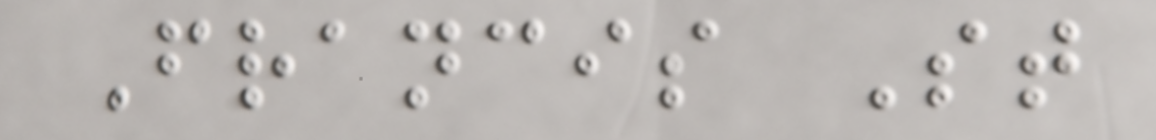Francis St
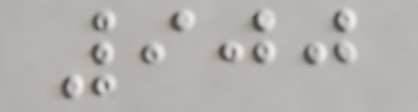900
